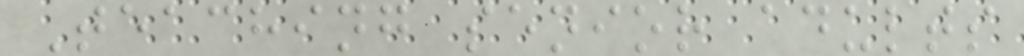Teaching senior adults
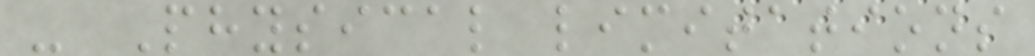- Physical limitations
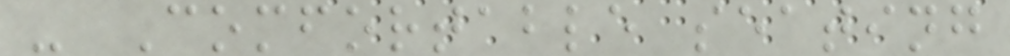- Comfortable seating
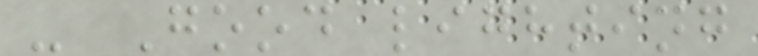- Good lighting
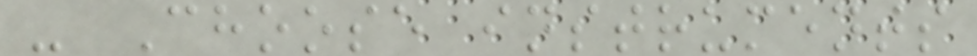- Choose instruments
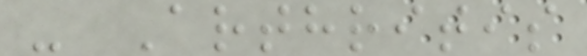- Arthritis
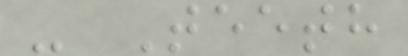- Teeth
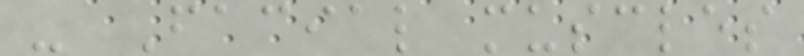- Facial muscles
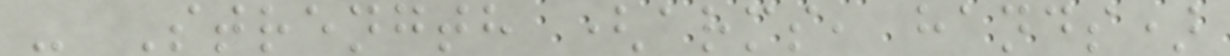- Strength (arms, hands)
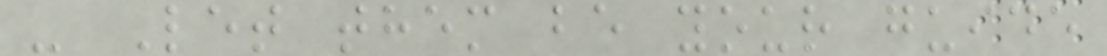- Let them be your guide
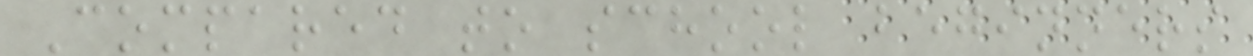Compared to school beginners
